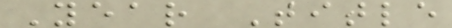Year Title
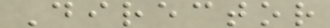Director
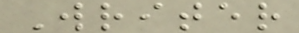Writer
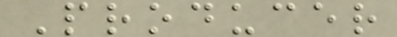Producer
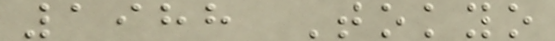1988 Tokyo
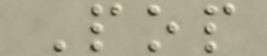Pop
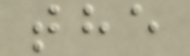the
